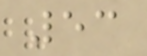53
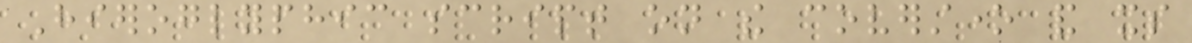Hieroglyphic script on the coverstone and its
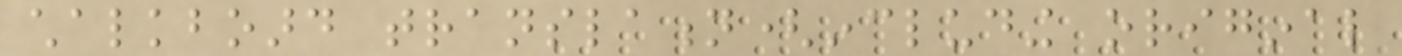chalkboard translation(including original
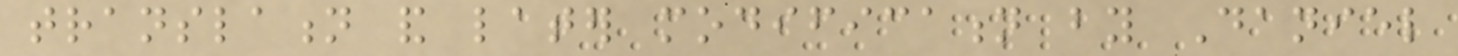translation and later modification by Daniel
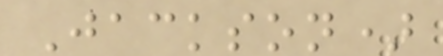Jackson)
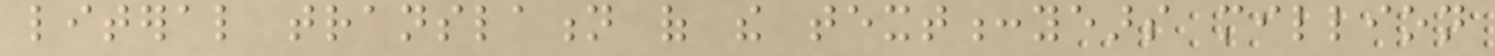literal translation of the text:years million
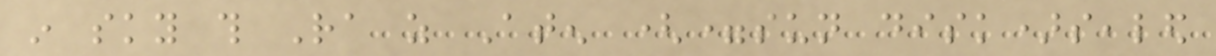in sky this Ra as Aten (=sun disk)sealed
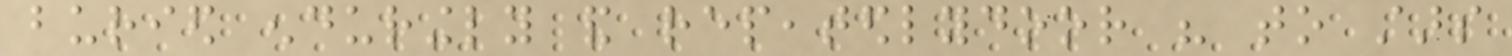buried enduringly and repeatedlydoor his to stars
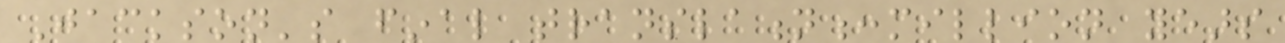Jackson's final translation:million years
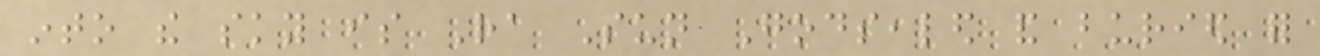into the sky is Ra Sun Godsealed and buried for
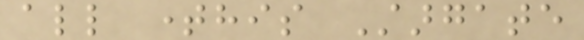all timehis Stargate
